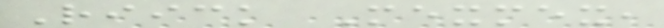Riick Mexmex,
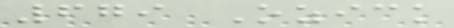679 Ozick
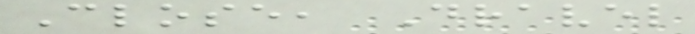Close, Dravel
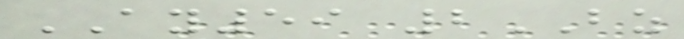AY59 2BZ
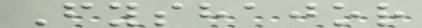Fyshajor
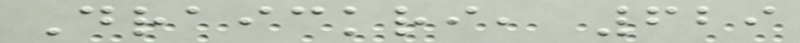Draickri, 629
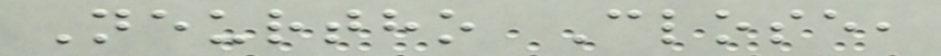Neurtho Close,
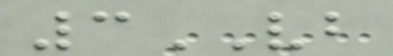3VB
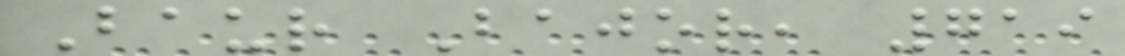Baur Bajor, 719
